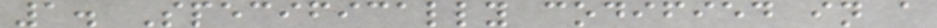1. Specifically codified in a
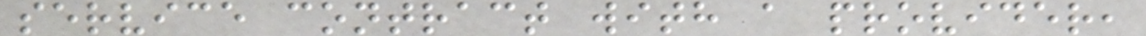service contract with a provider,
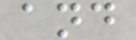and
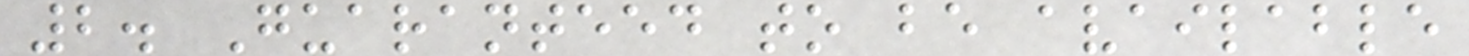2. Guaranteed to be available
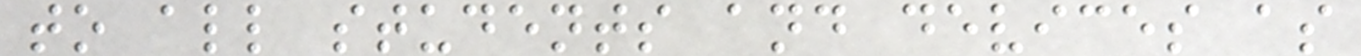to all students and devices as
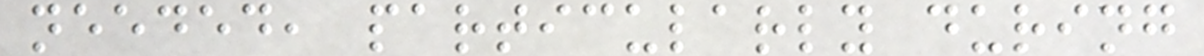needed, particularly during
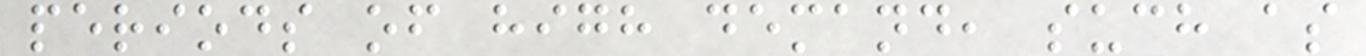periods of high demand, such as
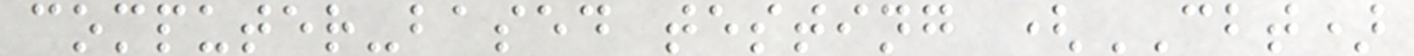computer-based testing (CBT)
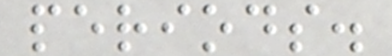periods.
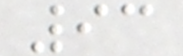93
